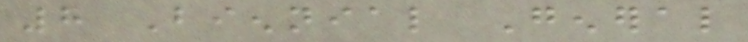8 Biennial General
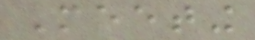Meeting
